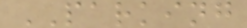PARKING
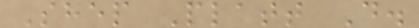Shep Platt D.
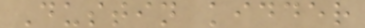Dustin kidder
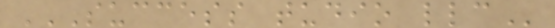SUCCESS TUDIO LLC
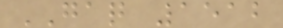GAQ 1512
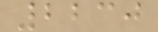2230
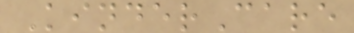KinderCare
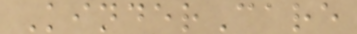KinderCare
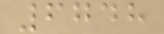6748
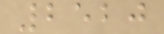2520
